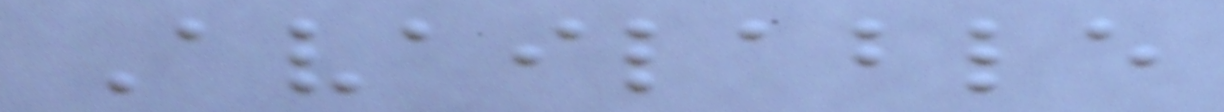Available
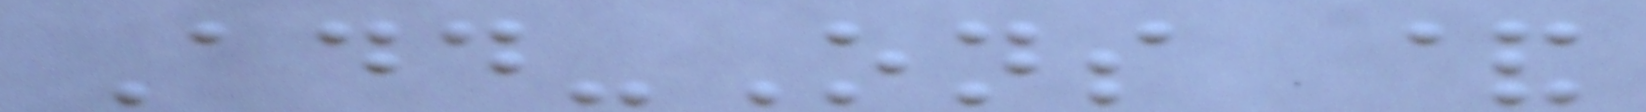Add-Ons &
